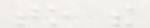to the
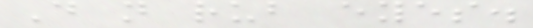Do not rub eyes.
